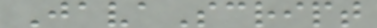JavaScript
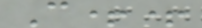C++
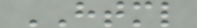HTML
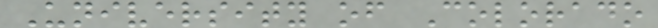University of Colorado
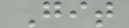Git
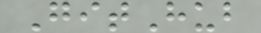GitHub
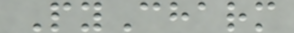PyCharm
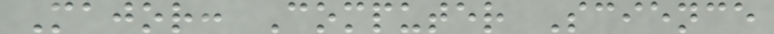Major: Computer Science
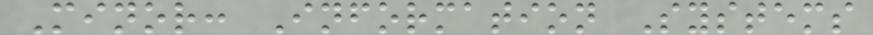Minor: Information Systems
